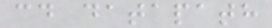cd datapath
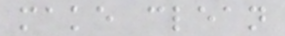make clean
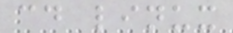cd linux
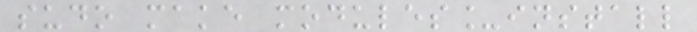sudo make modules_install
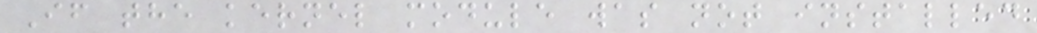If the kernel module was not installed
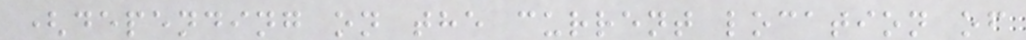(depending on the current location of
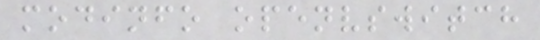modinfo openvswitch
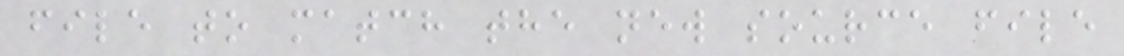file to match the new source file
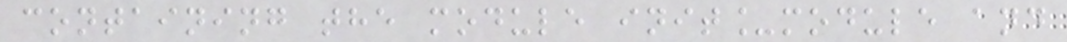containing the module init_module and
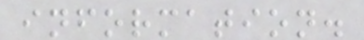information.
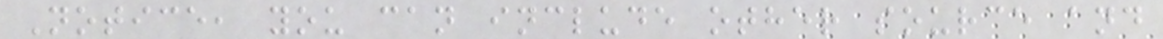Notice, you can include other source and
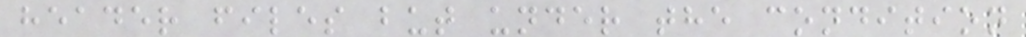header files but under the condition
